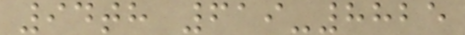94th 619-8825
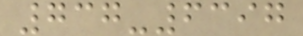737-6397
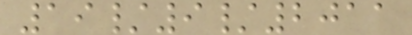19/9/2011
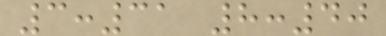3:31 8:40
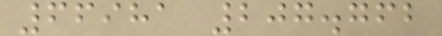66981 207.762
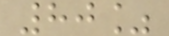80%
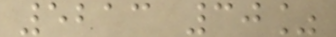5213 30%
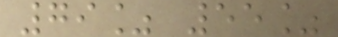79% 55%
